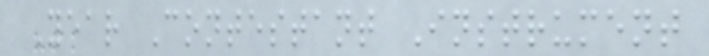Year Contestant Instrument
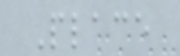Place
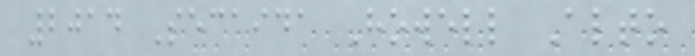2014 Secaida Howell Alto
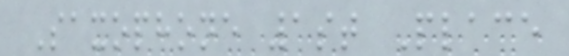Saxophone 1st Place
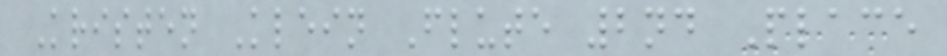Kristen Klein Flute 2nd Place
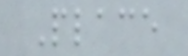Place
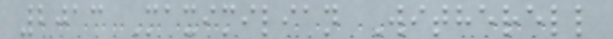2013 Maximilian Witherell
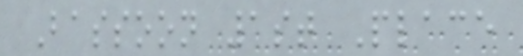Bassoon 1st Place
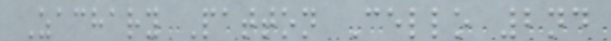Zachary Patton Cello 2nd
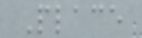Place
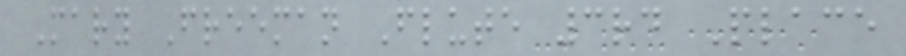Mary Freeman Flute 3rd Place
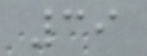39
